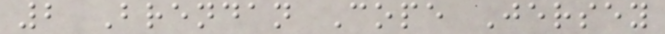2 Brendan Cope Jersey
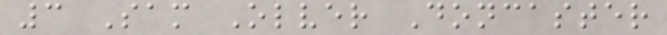3 Sam Olver Doncaster
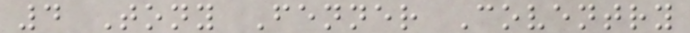4 Tony Fenner Coventry
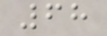68
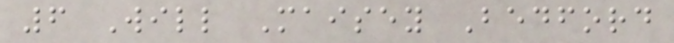6 Will Maisey Bedford
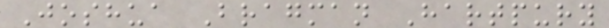Joshua Bragman Hartpury
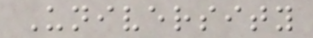University
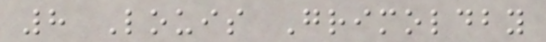8 Louis Grimoldby
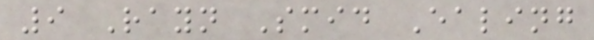9 Rayn Smid Ealing
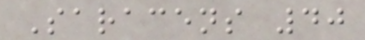Saracens 40
